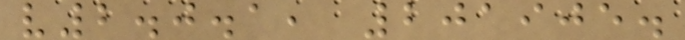v2.0.1, 201905.
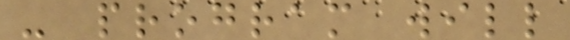- program will
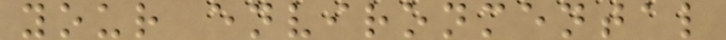your environmental
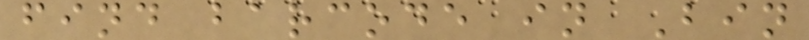find barcode in Bin
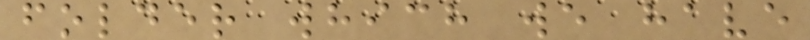folder which we have
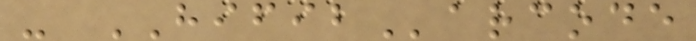- HIFIBarcode
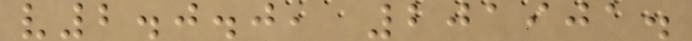v2.0.0, 201901.
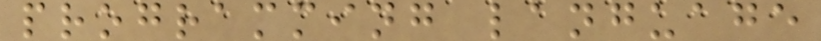programming language
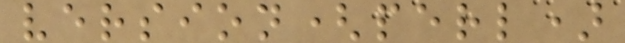version(perl)
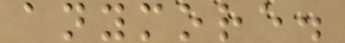anymore.
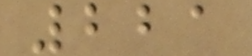221
